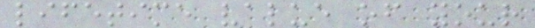lifetime value of your
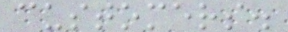customers.
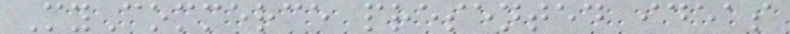MyCommerce presented ideas
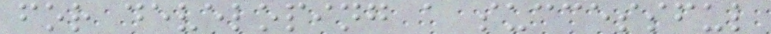for developing a successful
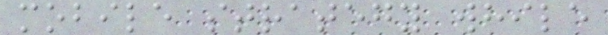mobile strategy while
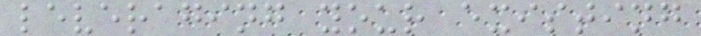leveraging your existing
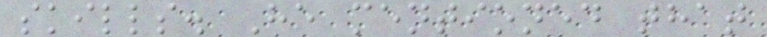skills. He mentioned that
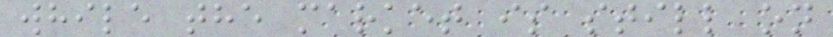while the market is still on
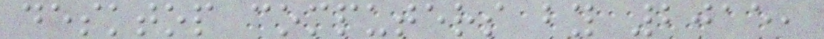desktop computers by 2015,
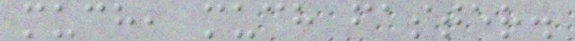much, much faster.
